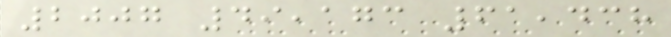2007 49,173 61,438
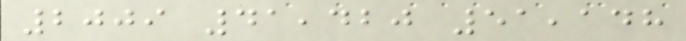2009 41,420 51,148
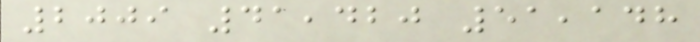2009 41,420 51,148
